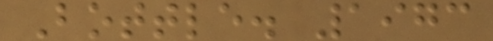Bottle. 1973
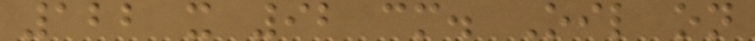122 x 92 cm. Oil on
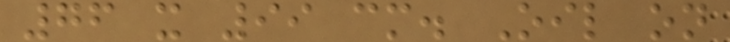76 x 99 cm. Oil on
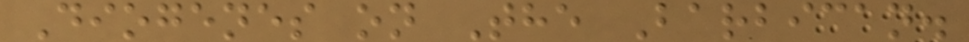Diogenes on The Barbican.
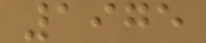1975
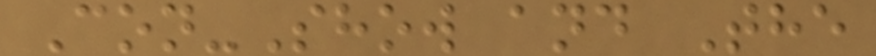Con-Show and The
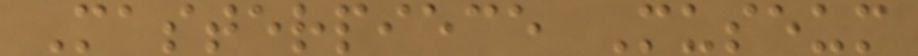Masterpiece Museum
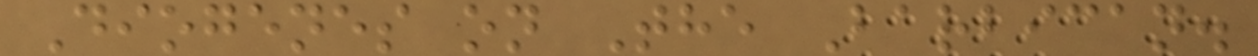Diogenes on The Barbican.
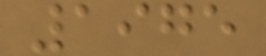1975
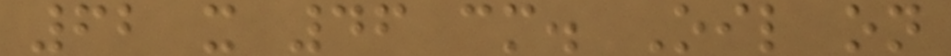62 x 46 cm. Oil on
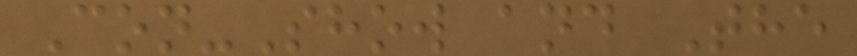Con-Show and The
